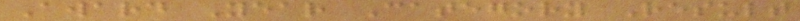Award Year Category Result
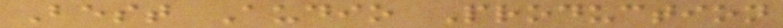Best Audio Production
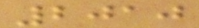2010
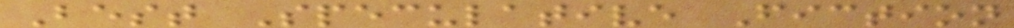Best Speculative Fiction
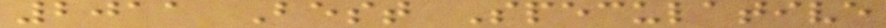2011 Best Speculative
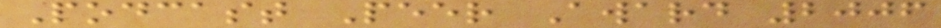Podcast Peer Award 2006
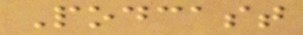Podcast
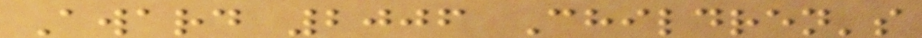Award 2006 Children's
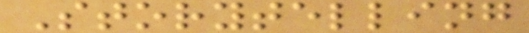Storytelling
